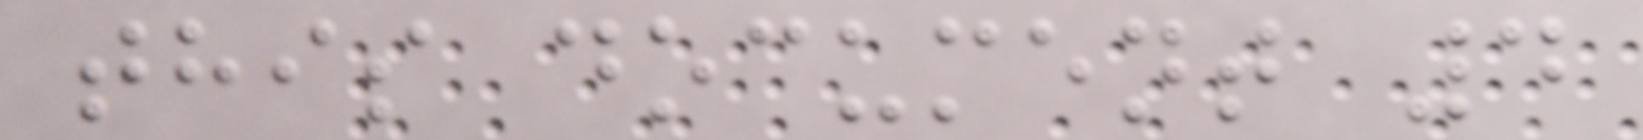this document 4
